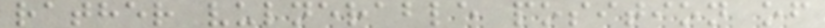rather vulnerable position of
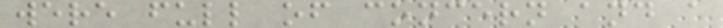were full of concern and a
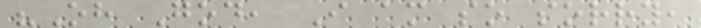"Oh God, I am so sorry,
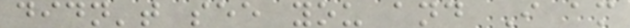didn't see you and I am
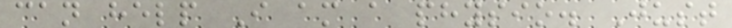can help I am a physio. Just
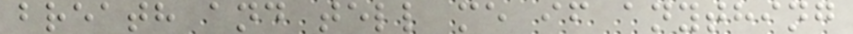breath and tell me if anything
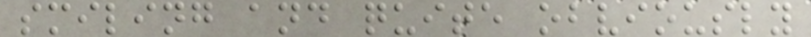smiling and quite obviously
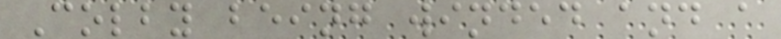Colby being winded and a
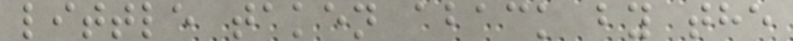little taken aback by the
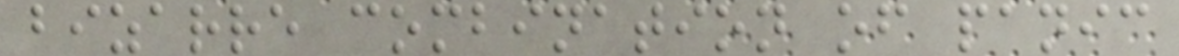bizarre combination of panic
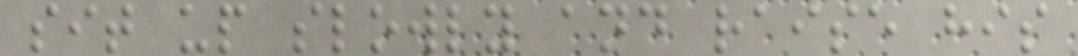sit up slowly and raise his
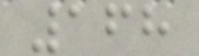168
